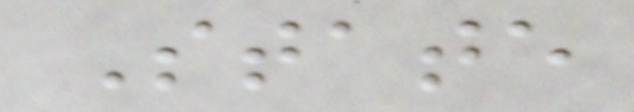State
